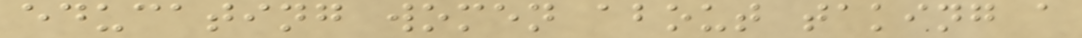educating women about taking a
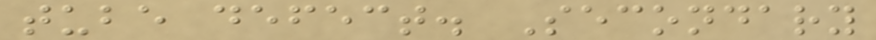tube defect. Secondary
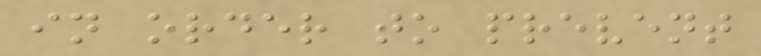in order to prevent
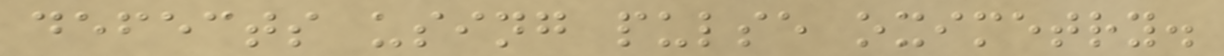defects using pulse oximetry.
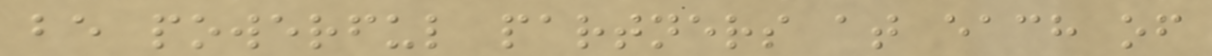be powerful partners at each of
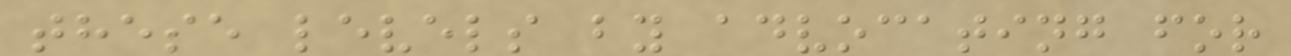these levels by advocating for
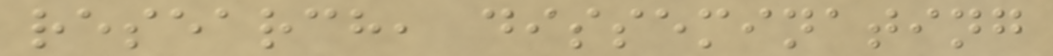research, disseminating
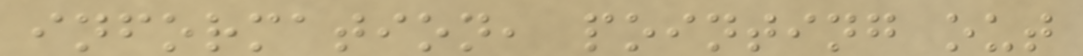information, pointing out
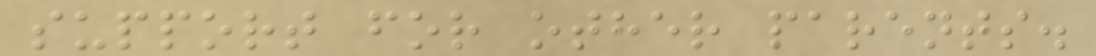support for other parents.
